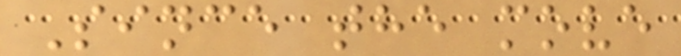Since the move
